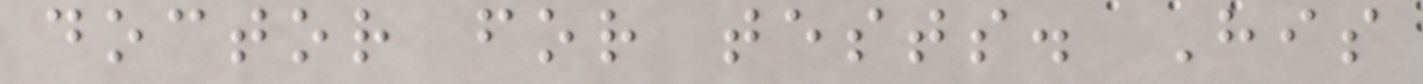doctor for tests. His
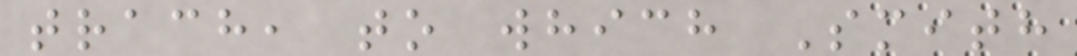trach, to which Smith
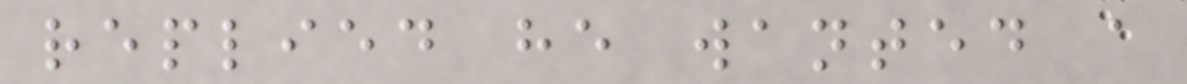replied he wanted a
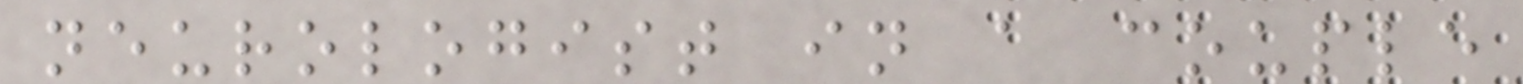neurologist in a couple
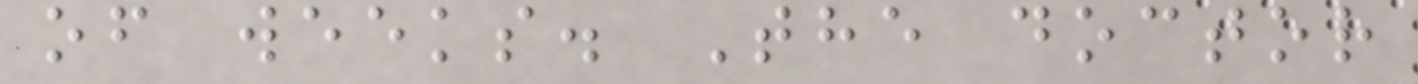of weeks. The doctor
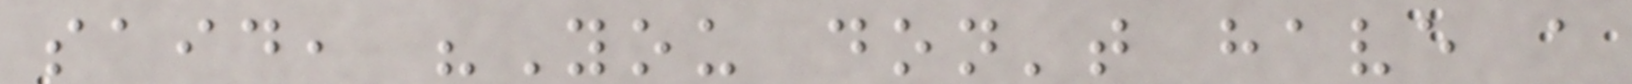said, "You don't have a
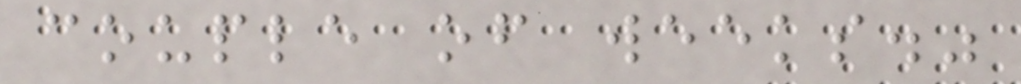couple of weeks."
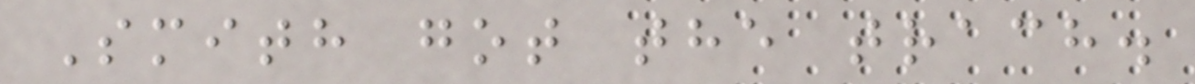Smith got the trach.
